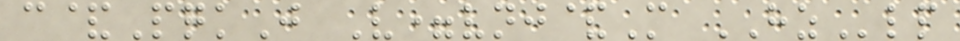c&PqkJ V=vnj&M HZlp
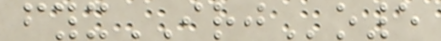fyxIRJo5
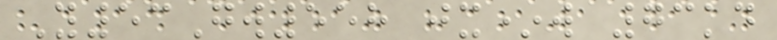Y53Gw558 jx*w 73kd
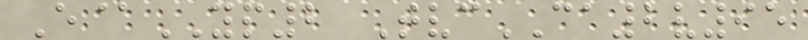E@YP2 TvcCA2v95
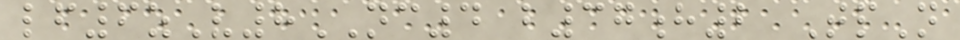lf6zV8NC4 b37h2 TpN
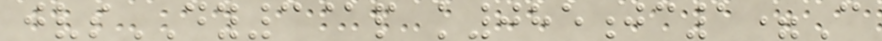jvsDY3@p k085jc1=C
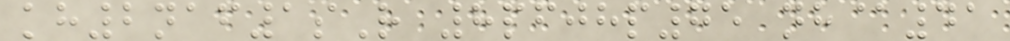kh2naf1sR 8pfjhp75 nh@41
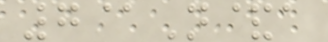7@N&a
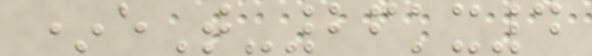*eT-26kx4
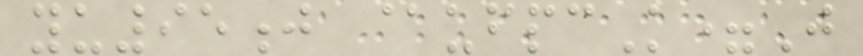yu95j @ufpcK=J
